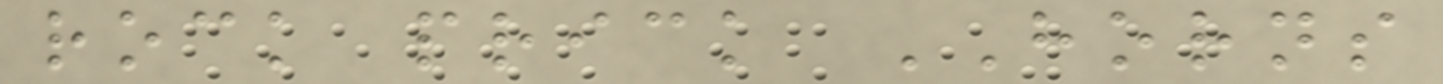rock prick HORNS
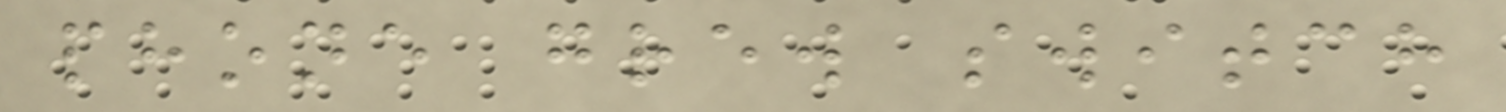phone grew switch
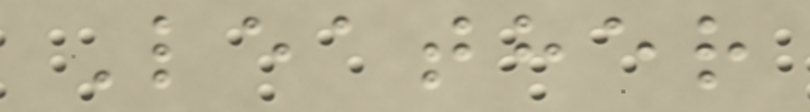Leather
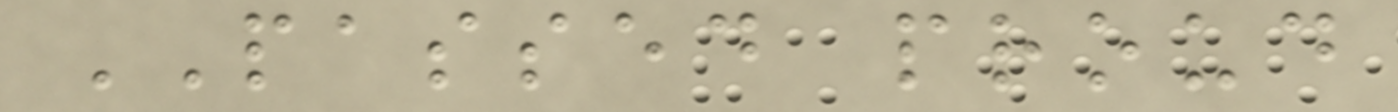PASSED proud
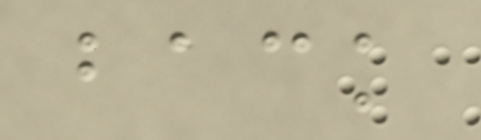back
